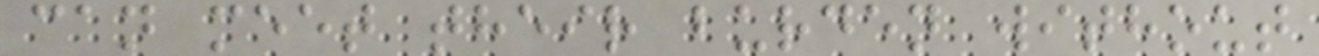can meet their burden without
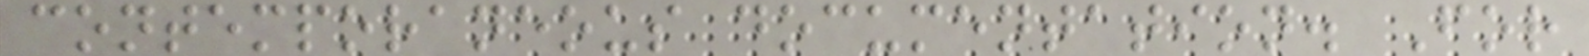contemporaneous documentation. For
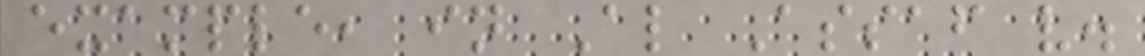example, in Al Assaf v.
